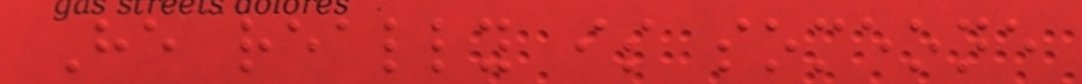He really is someone
